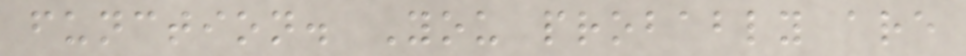function. You probably are
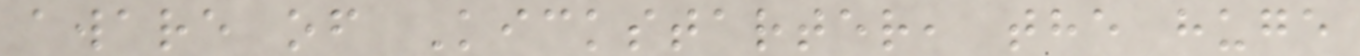aware of Kickstarter, the huge
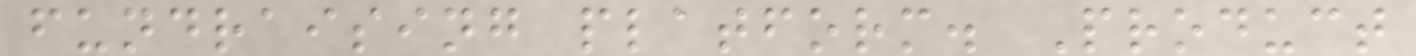fundraising platform. Product
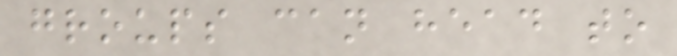groups can head to
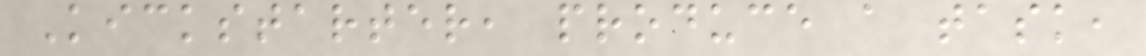Kickstarter, produce a task,
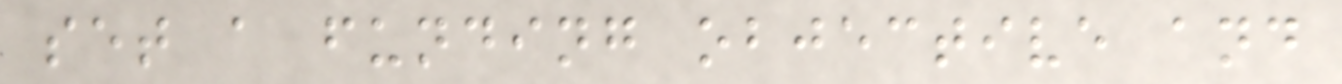set a funding objective and
